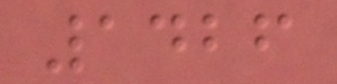1426
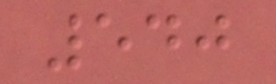540
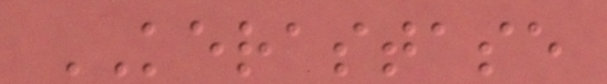KERASTASE
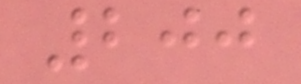200
